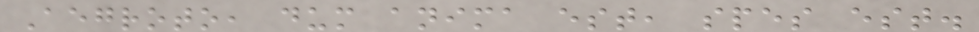Aegroto, dum anima est, spes est.
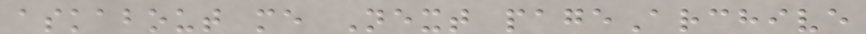askabout me Next pageArchive
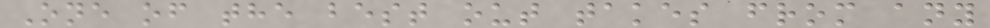One of the best out takes from any
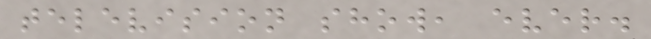television show, ever.
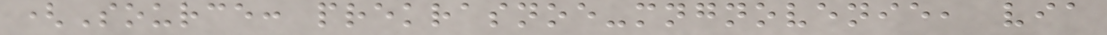(Source: prekrasnoe-mngnovenie, via
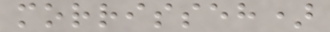morrisseh)
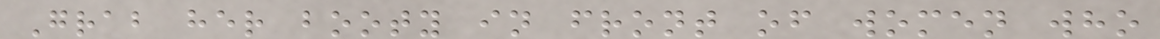Grab her booty in front of women who
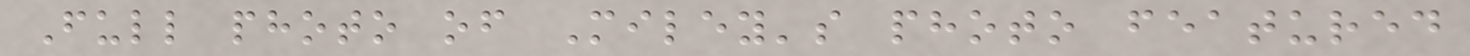Full photo of Miley's photo featured
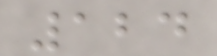124
